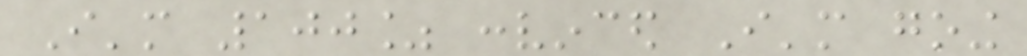I'm 100% convinced I'm going
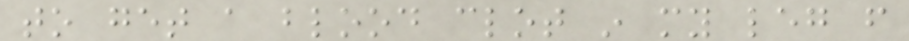to get a blood clot in my leg from
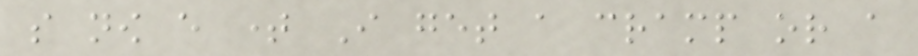so now every time I get a cramp or a
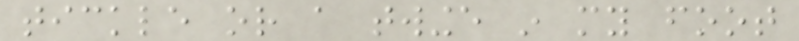tickle or a twinge in my foot
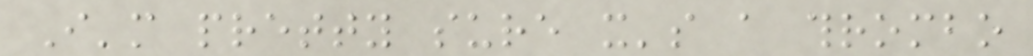I'm pretty sure it's a thrombo
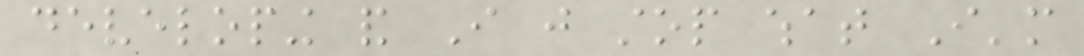developing and I just stop what I'm
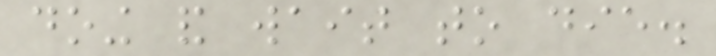doing and wait to die.
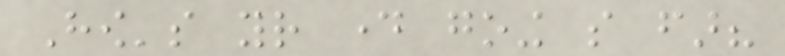How's your day going so far?
